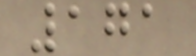171
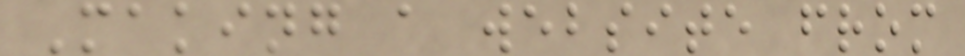Making a website from
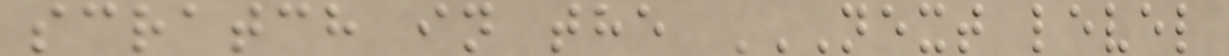scratch in the NEXT LEVEL
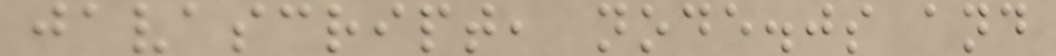javascript, node.js and
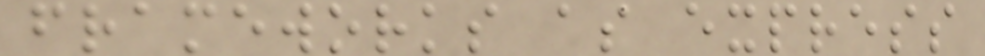frameworks as express
